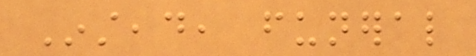Instead, funeral
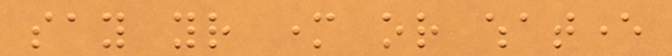say your mother or whatever
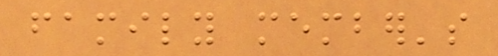family member's
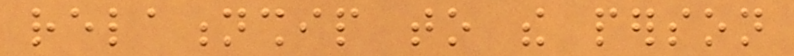relationship to the person
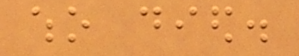who died.
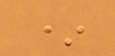*
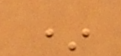*
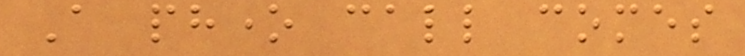A phone call comes
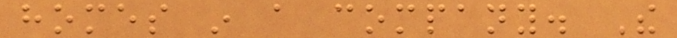homes in a company. The
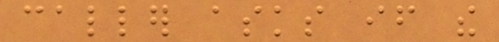caller asks if the
